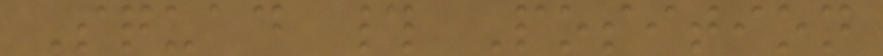Squad # Position
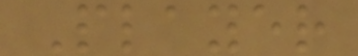Player
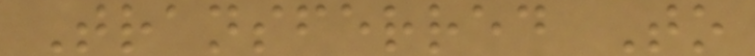Transferred To
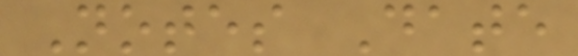Notes Date
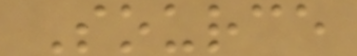Source
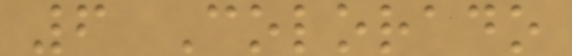6 Colorado
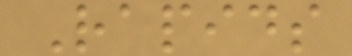Rapids
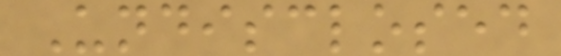Undisclosed
